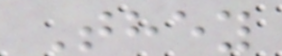They
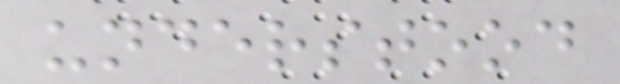understood
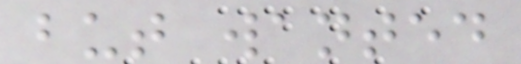but wanted
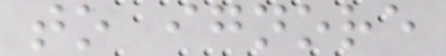to ignore
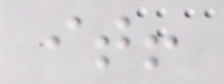it!
